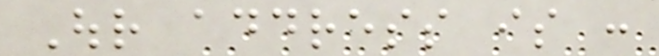Our address is :
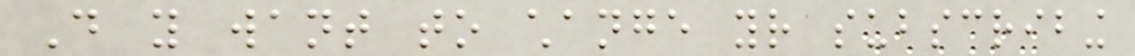Do you want to change your subscribing
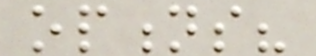options?
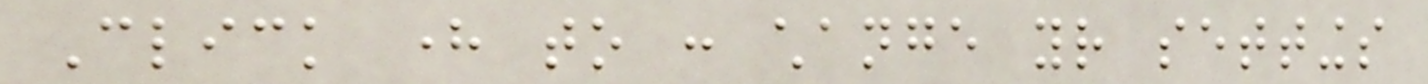Click here to : change your settings
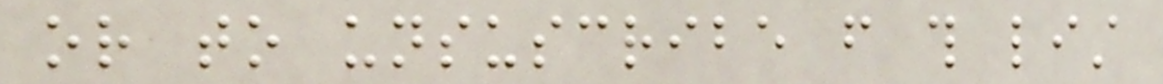or to unsuscribe from this list
